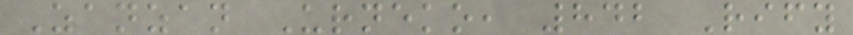Zanzan Urneko, 842 Rify
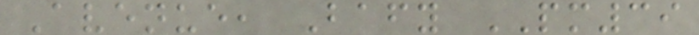Avenue, Bafy PM39
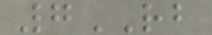7RB
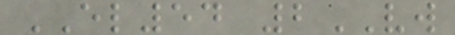EL54 2VW
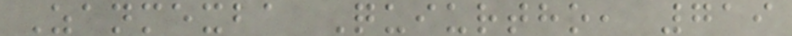Zanmexba Quiurtho, 719
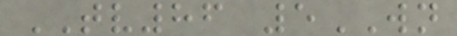TV86 5WN
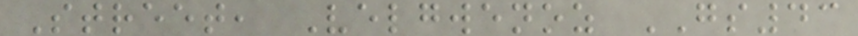Street, Velgwenoz GS43
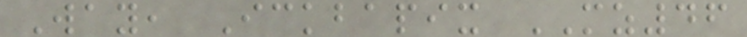Way, Ickbapix MZ46
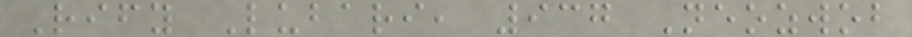Rify Lubari, 937 Neozwob
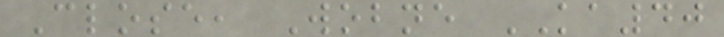Close, Wobne KA40
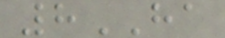8HA
